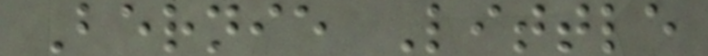Bernie Little
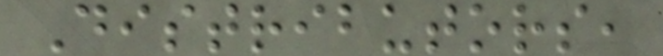Distributors,
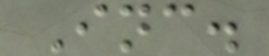Inc.
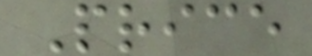Price
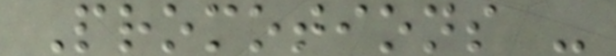Promotions -
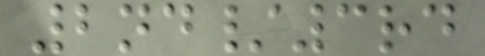2nd/3rd
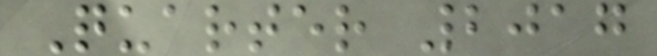Quarter 2017
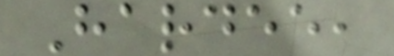Hardee,
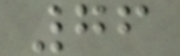76
